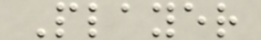Player
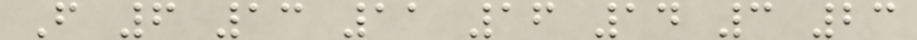F 6 13 11 16 14 3 23
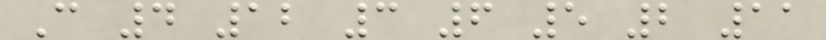C 4 12 3 6 5 2 11
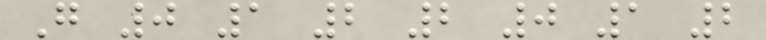G 0 1 2 2 0 1 2
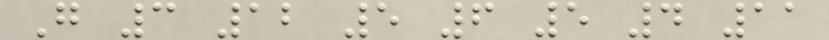G 3 12 5 6 5 4 11
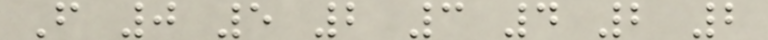F 0 5 2 3 4 2 2
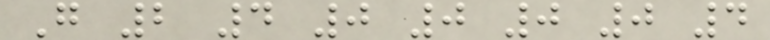G 2 4 0 0 0 0 4
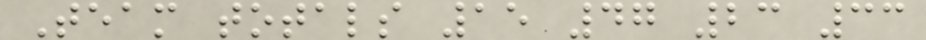Team totals 15 47 23 33
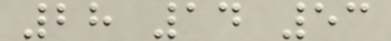28 14 53
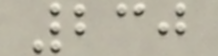230
